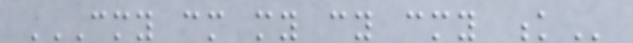CMY CM MY CY CMY K
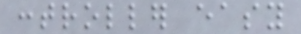controller easy
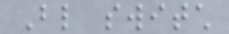Blind switch
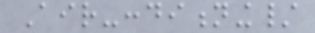Air-conditioning/
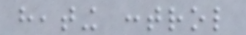heating control
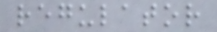regulator
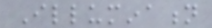Illumination
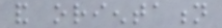and orientation
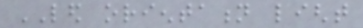LED orientation light
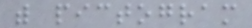with pictogram
